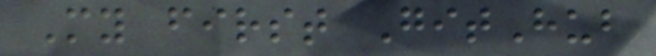My first GitHub
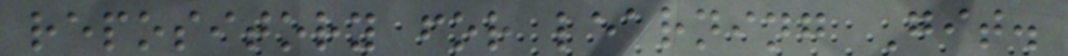repository for learning Git.
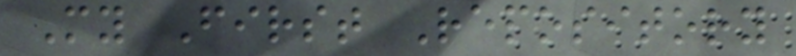My First Repository
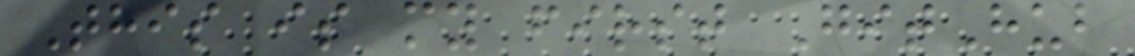This is my first GitHub
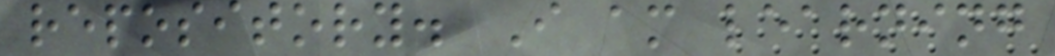repository. I am learning
